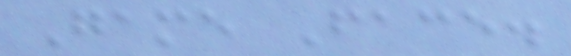Game Face.
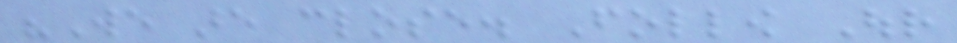"We are close. Follow Our
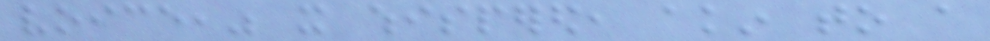voice," it whispered, akin to a
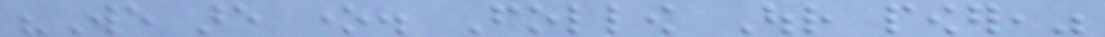"We are one. Follow Our power,"
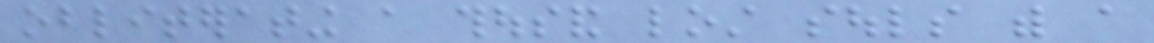obliterating a thousand lost souls with a
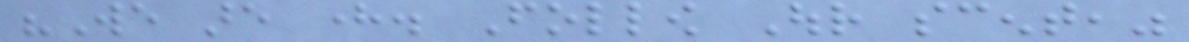"We are here. Follow Our scent,"
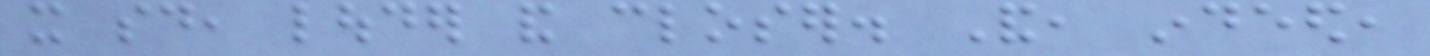it said, louder and closer. And, indeed,
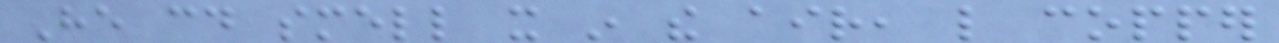He could smell it in the air, like copper
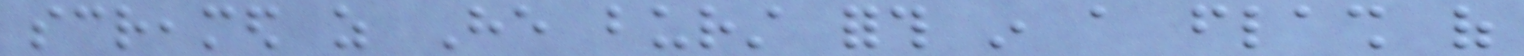screamed as He burst forth in a flash of
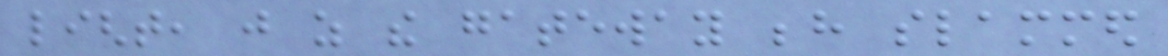light, just as the gateway behind slammed
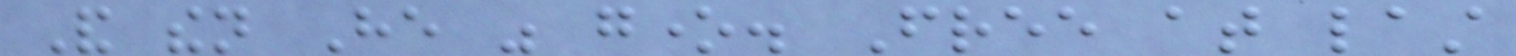And then He was gone. Free at last
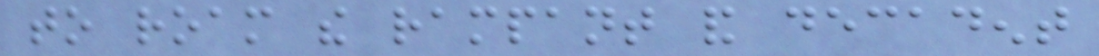to roam the rampant and decadent
